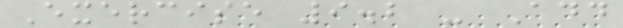Exercise 9.2 - Add
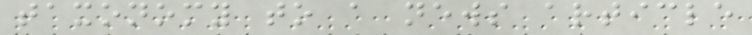taxonomy to a news article
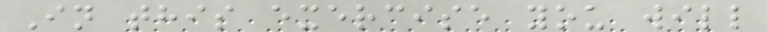In this exercise you will
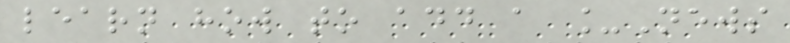learn how to add a _News
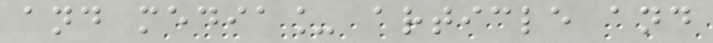and media_ article and
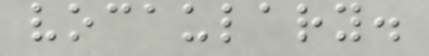vocaulary.
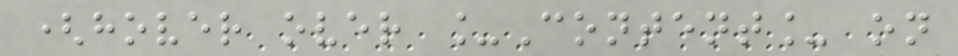(hover over _Content_ on
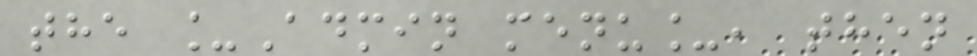the _Admin menu_, then
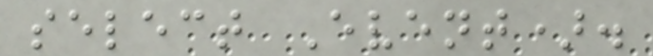select Event).
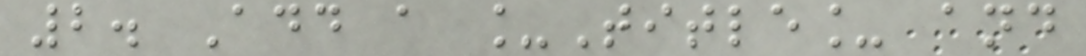2. Add a _Title_ and
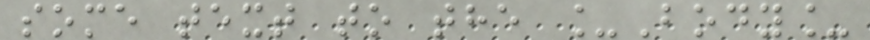some text to the _Body_
